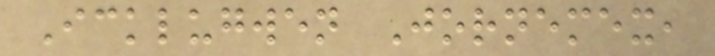Icklugwen Jornemex,
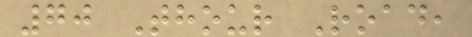70 Thour Road,
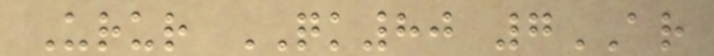Urur QK80 7AR
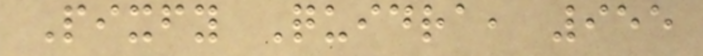Pixfy Quidra, 955
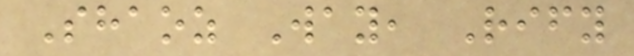Shaoz Way, Rify
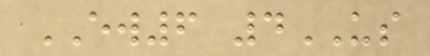EW6 4US
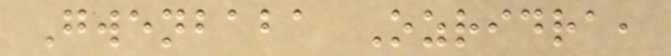Gwenbaba Ozridra,
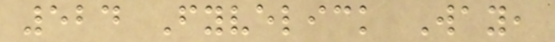524 Fyvelick Way,
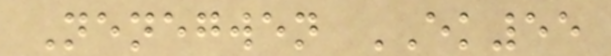Nenegwen EK55
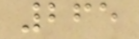265
